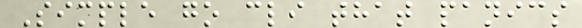Simple go cli that panics
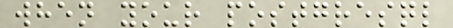when your postgresql
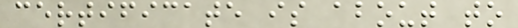certificate is about to
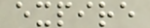expire
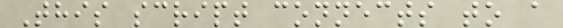This script connects to a
